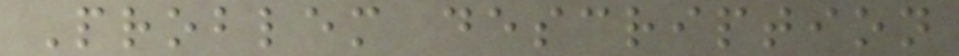Problem description
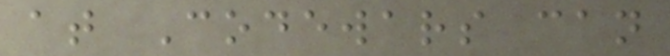at Codewars can
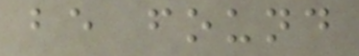be found
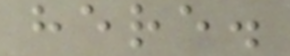here.
